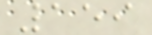159
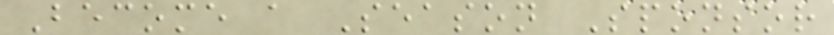Become a Season Sponsor
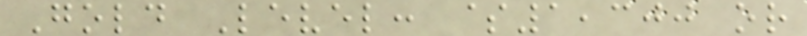Gold Level: $1,300 or
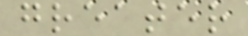greater
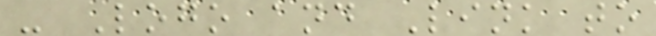- Logo and Link to
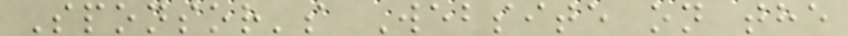Sponsor's Website on the
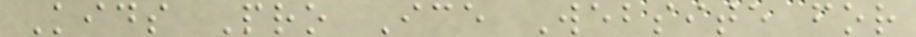Kids Pro Ice Website for
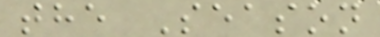the Season
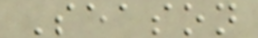Season
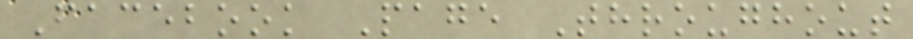Facebook Page Throughout
